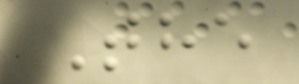The
